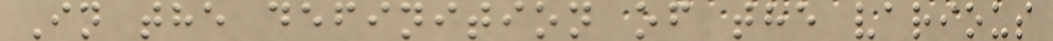In the definition of the various
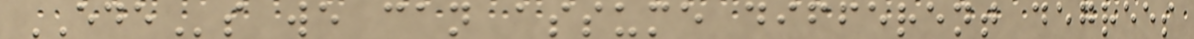EDEs we can assume different degrees
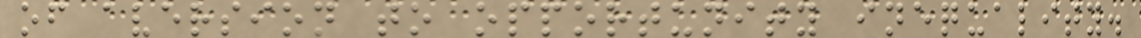of aversion to opportunity inequality.
